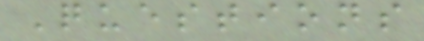Questions
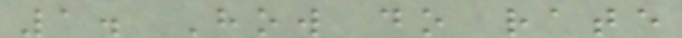1. How do rate
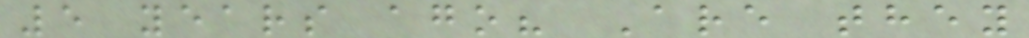5 years ago? Are they
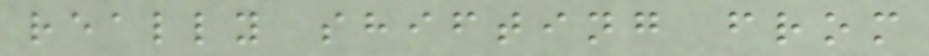really shifting from
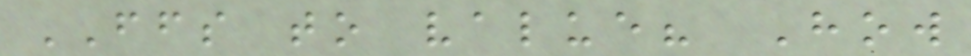FFS to value? How
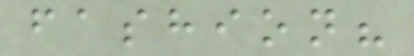fashion?
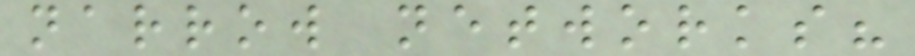narrow networks?
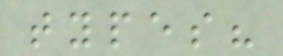types?
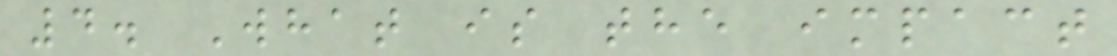4. What is the impact
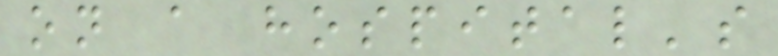on a hospital's
